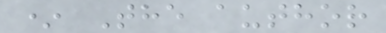* The author
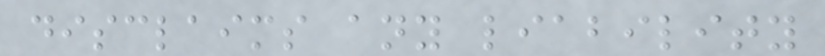disclaims any liability
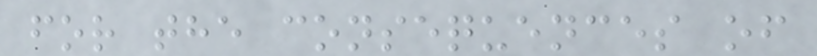for the consequences of
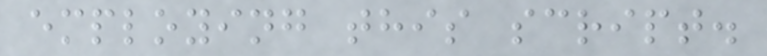employing this script.
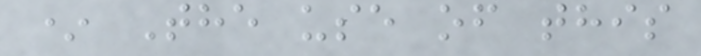* The use of this
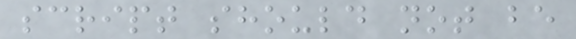script should not be
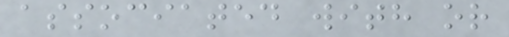associated with or
